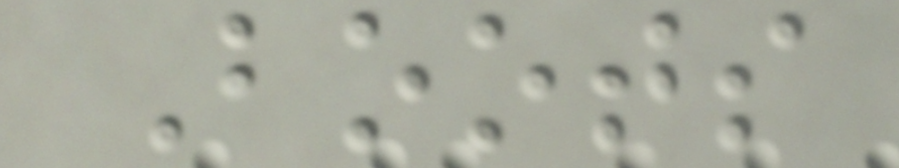Boots
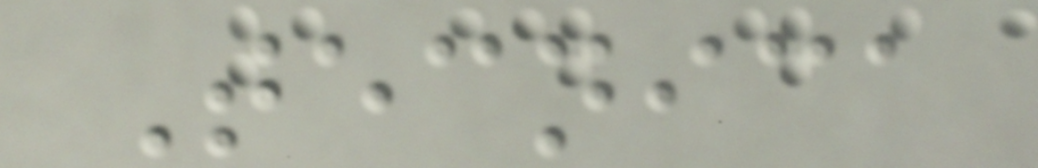Tecnica
